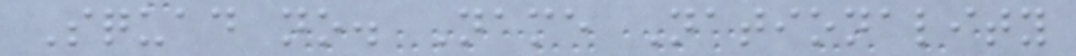Squad no. Name Nationality
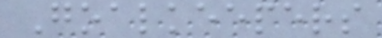Goalkeepers
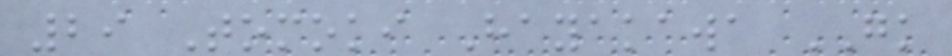29 Tomoki Hayakawa GK
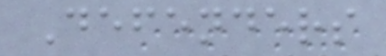Defenders
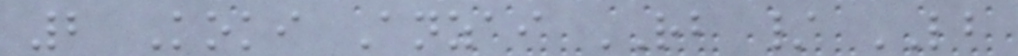2 Koki Anzai RB / LB
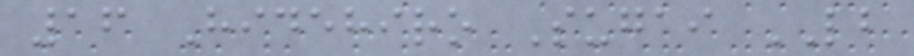16 Hidehiro Sugai LB
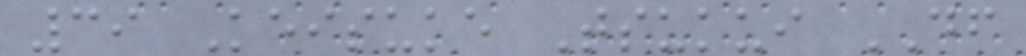39 Keisuke Tsukui DF
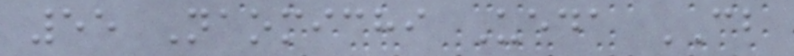55 Naomichi Ueda CB
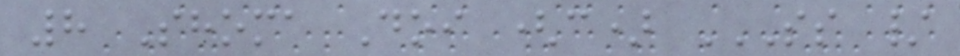8 Shoma Doi (c) SS /
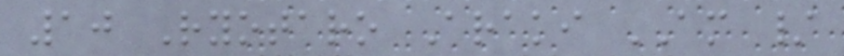10 Ryotaro Araki AM /
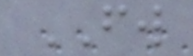FW
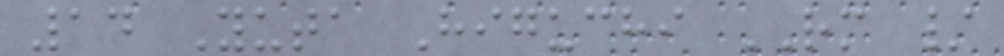14 Yuta Higuchi RM /
